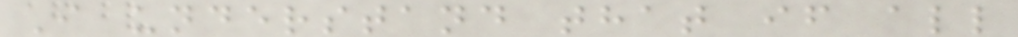I understand that if all
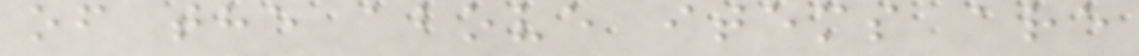of the above items are
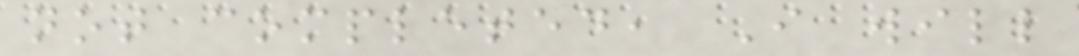not completed, I will
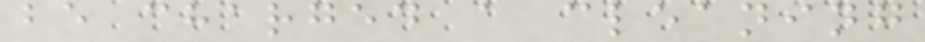be charged a cleaning
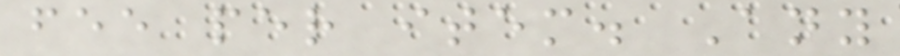fee per item. Any
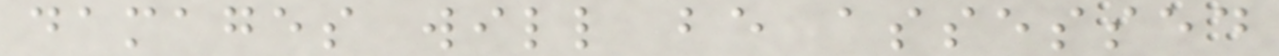damages will be assessed
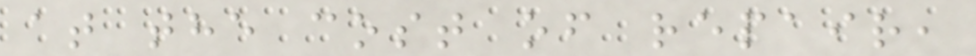at the cost of repair,
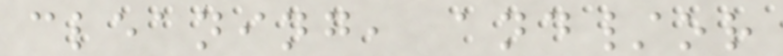cleaning, and/or
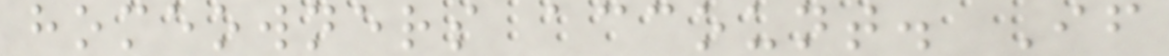homeowners account. If
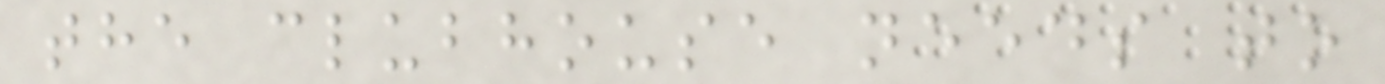the clubhouse needs to
